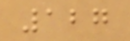127
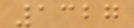1327
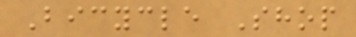Bicycle Shop
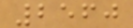2560
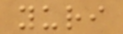yuri
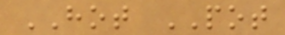HOT POT
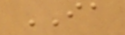IA
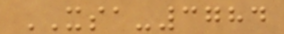XSA-3784
